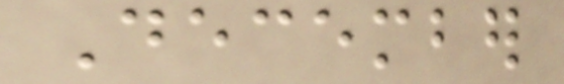December
